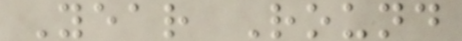Year Round
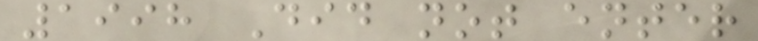1998 Did not enter
